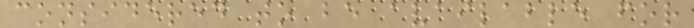considered to be available for
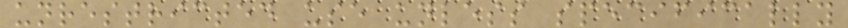unrestricted use unless specifically
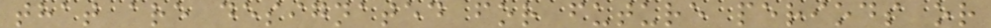that are designated for future periods or
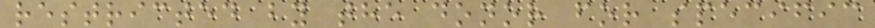restricted by the donor for specific
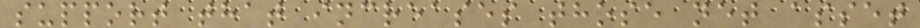support that increases those net asset
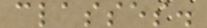classes.
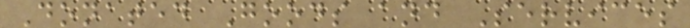Donated Goods and Services
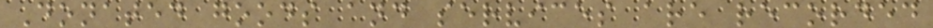Donated goods and services are recorded
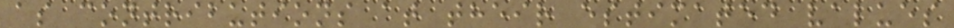as contributions at their estimated values
